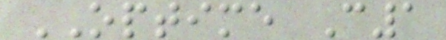OPTIME C1
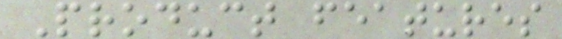Product features
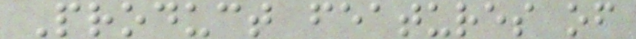Product features of
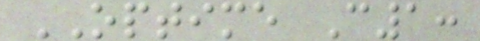OPTIME C1:
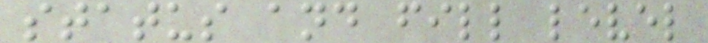status and fill level
